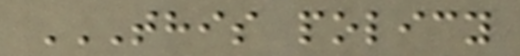THIS POLICY
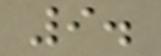9.
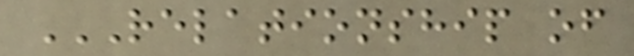RELATIONSHIP OF
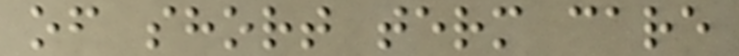of short term care
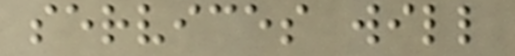services will
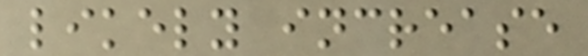likely increase
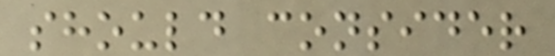should consider
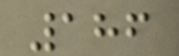186
